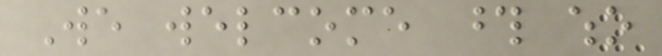We welcome those who
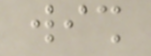wish
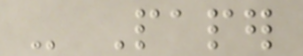- Paper
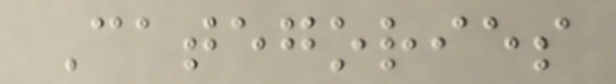Categories
